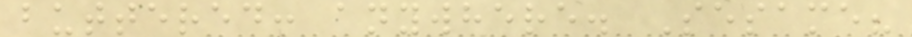buttered: anywhere. Sesame?
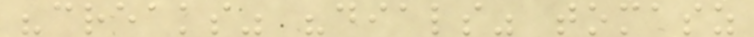"creaks" "dials" tomasz
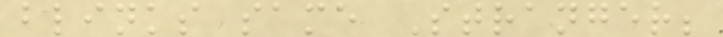blinks same Stranger;
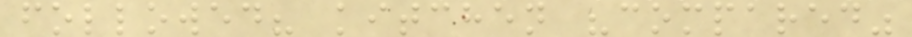followed? kitchen "compared"
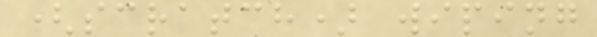(scratch) wiping
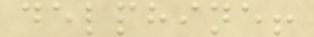delphine!
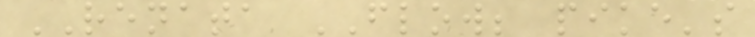RENATA FLOW; pike's
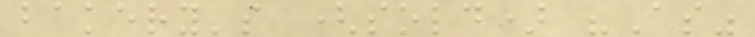bakery's (sold) "As"
